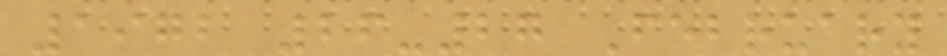1972 26-27 February
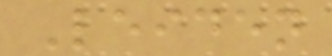Leiden
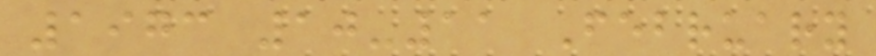1973 10-11 February
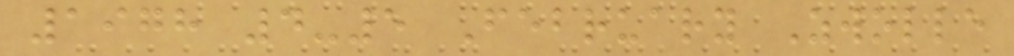1978 4-5 February Zwolle
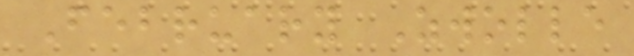February Zwolle
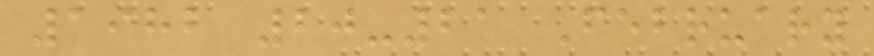1982 20-21 February
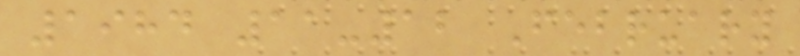1984 11-12 February
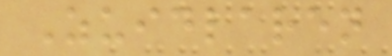Zuidlaren
